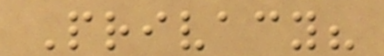Privacy?
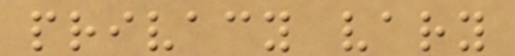privacy vary
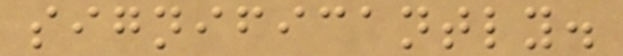significantly.
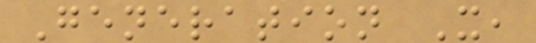Generation X,
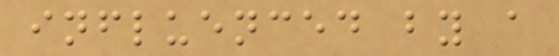influenced by a
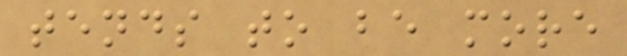tends to be more
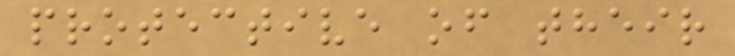protective of their
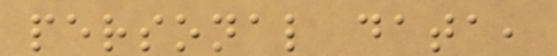personal data,
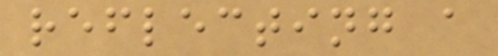reflecting a
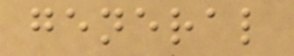general
